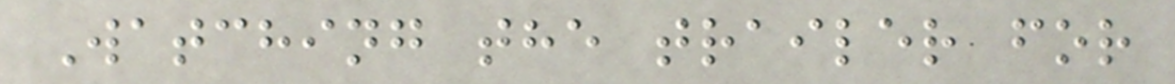Watching the trailer for
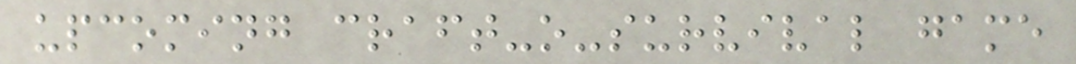upcoming craft-o-survival game
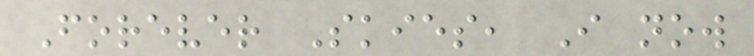Forever Skies, I now
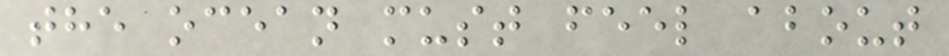the ocean must feel about
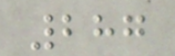287
